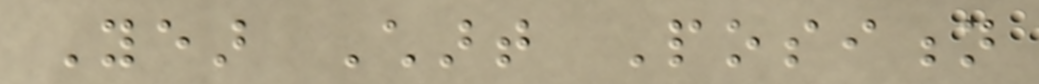Year Chart Position
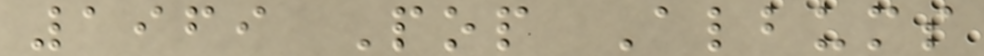1969 Pop Albums
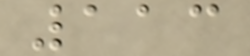113
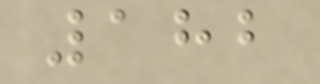182
